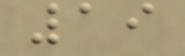19
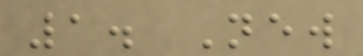1. New
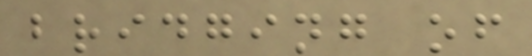bridging of
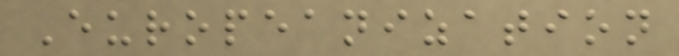Europeanization
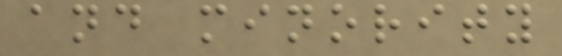and minority
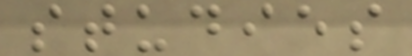studies
